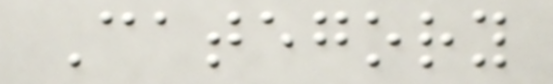Category
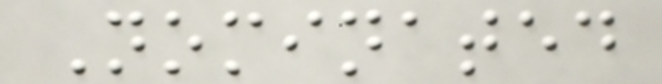Nominated
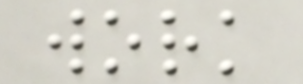work
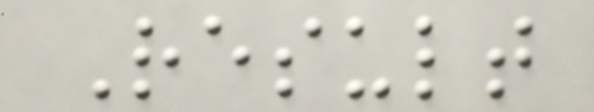Result
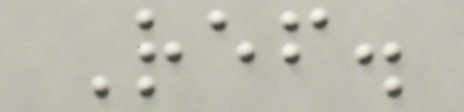Ref.
